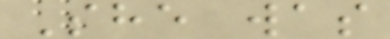She was
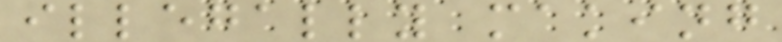illegally making
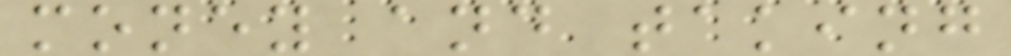money and taking
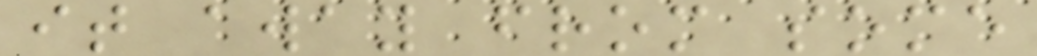it away from some
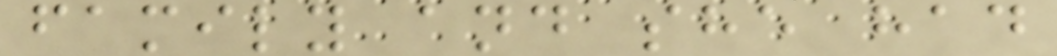family and she had
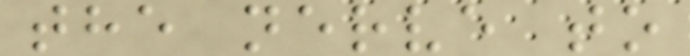the nerve to
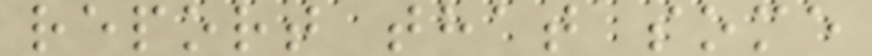report that some
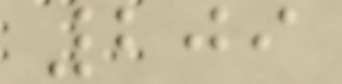209
